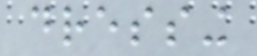dressing
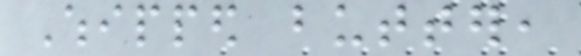Whipped butter,
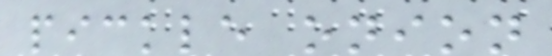pickle onion
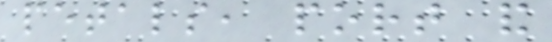petals, port and
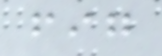fig
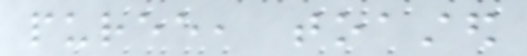puree, toasted
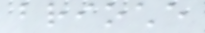brioche
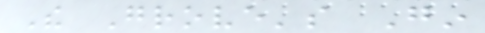The Grove's Gin
